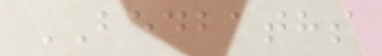BEDBATHS
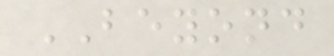BEYOND
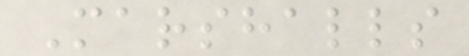Marshalls
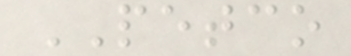PETCO
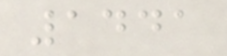1441
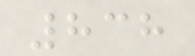838
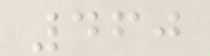460
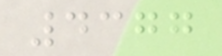4377
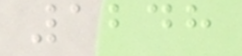1248
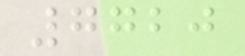7720
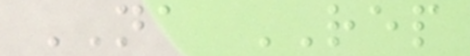NA REP
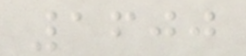1600
